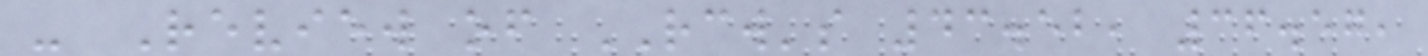- Review of RCW's 43.52, 36.57,
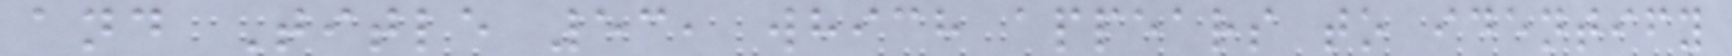and Title 53, which appears to identify
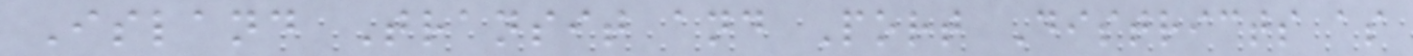Island Transit and Port Districts as
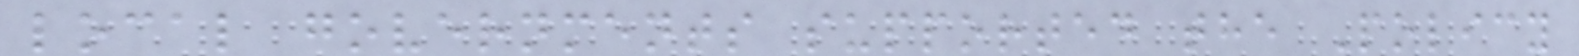local governments supported the Policy
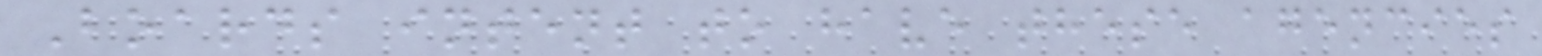Boards intent to have these agencies
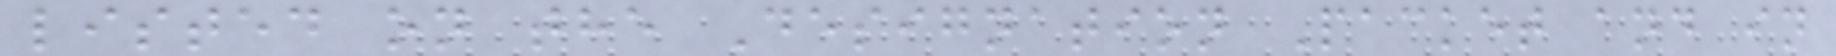listed on the Designation Packet and in
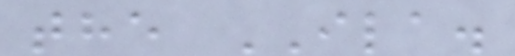the ILA.
